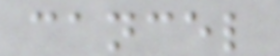cancel
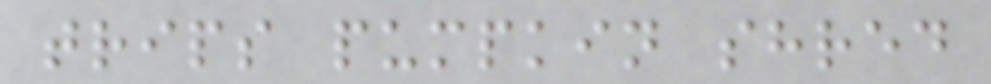trips pumpkin shred
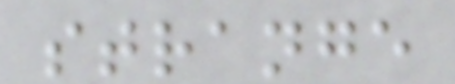strange
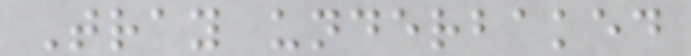Tray underbaked
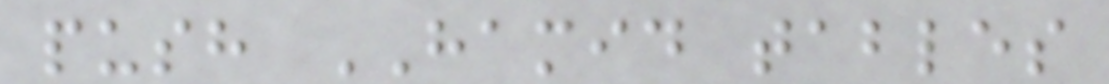push HAMID tables
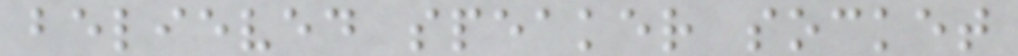believed speaker socket
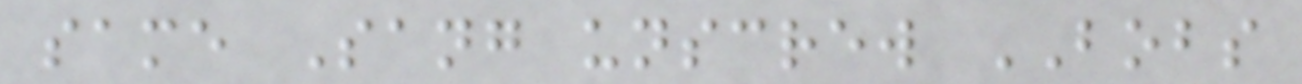same Sang unscrew BOBS
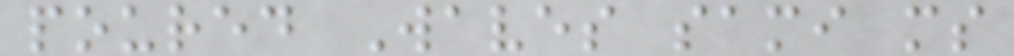poured Waves sami ms
